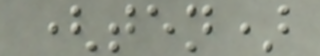(ten)
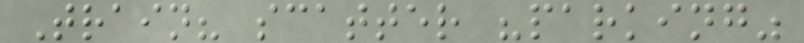Train? scatter "parking"
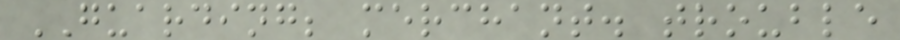GUARDING; merchant. trouble
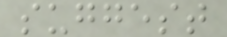suggest
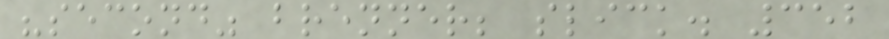"second" brenner; slick. 352
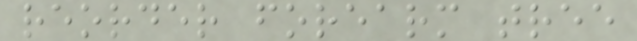reorder forearm tree
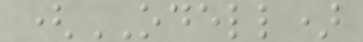(ODELL)
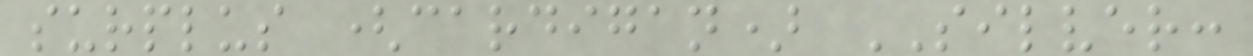surplus (cardigan) SILVER:
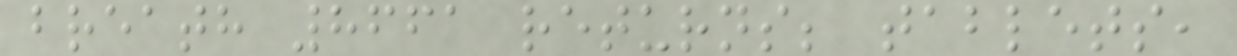breath 8661 returns; tablets,
